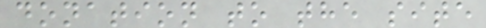donation to the site
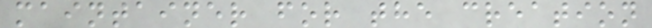maintainer for the creation
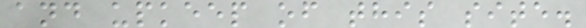and upkeep of this site.
